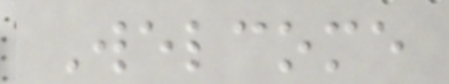Welcome
